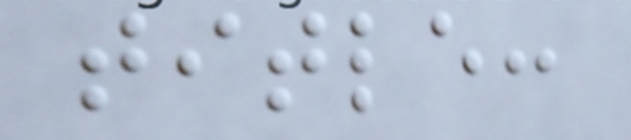title:
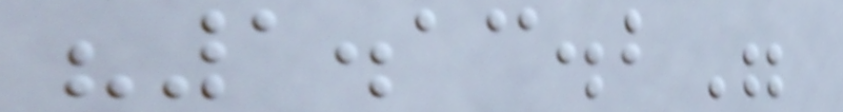"1.13.2"
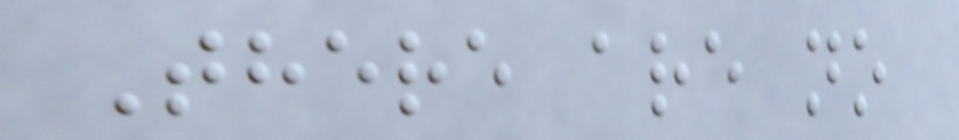There are no
